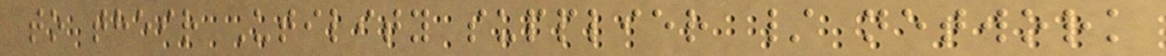to their Utility supplier / network
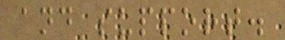and support.
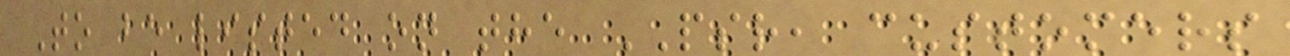To be listed on the PSR, customers
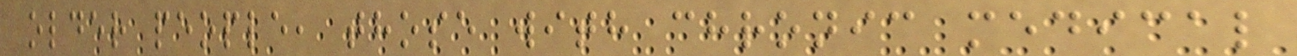older people, those with chronic medical
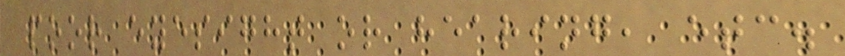poor eyesight or hearing, etc.
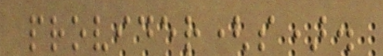provider(s).
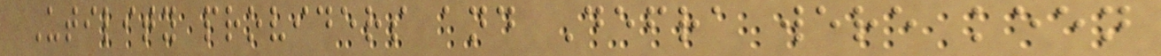Utility providers and Defra were keen
